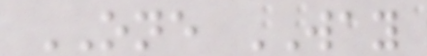ONE WAY
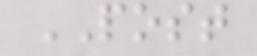POST
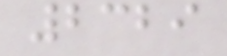2329
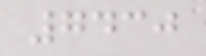7430
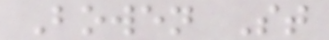Bowen St
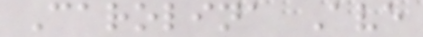Carolina Ave
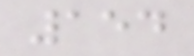154
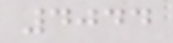4044
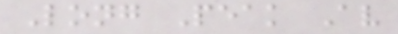Long Peak Av
